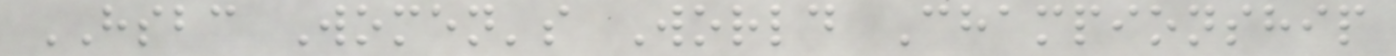HSBC Women's World Championship
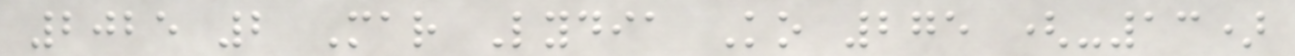2025 2 Mar Lydia Ko 275 (-13)
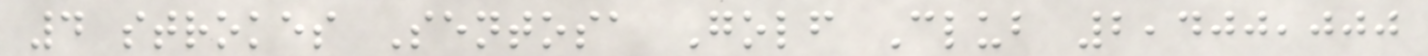4 strokes Sentosa Golf Club 2,400,000
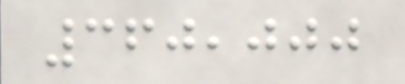360,000
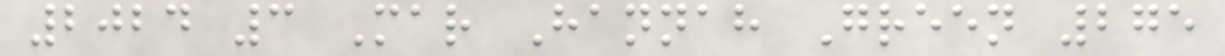2024 3 Mar Hannah Green 275
